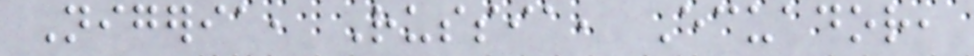Nigeria, Russia, Ecuador,
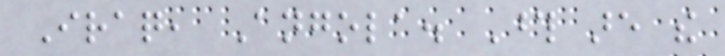Iraq, Angola. Those are the
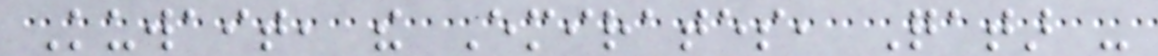Kuwait, the Emirates, Qatar -
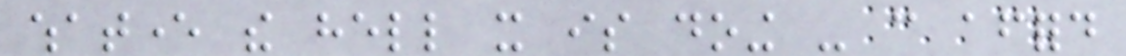whatever the hell it is doing - can afford
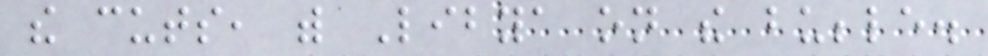the cuts, with Libya on the bubble.
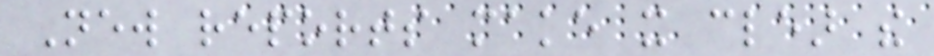New reports make it clear the
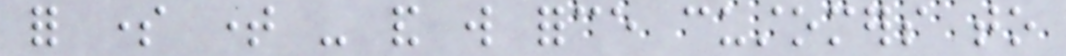for some time - and will force customers to
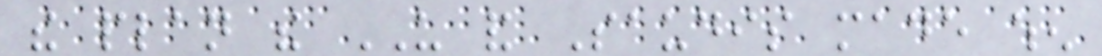the plan the US and Saudis made when
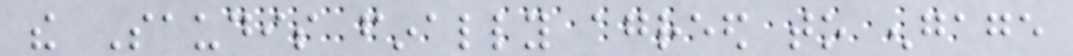the Saudis finally agreed to engage
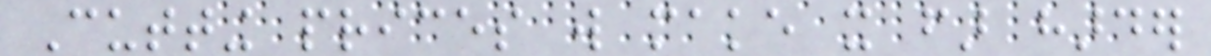Cutting prices will make it far harder
